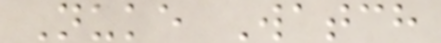Nuke Watch
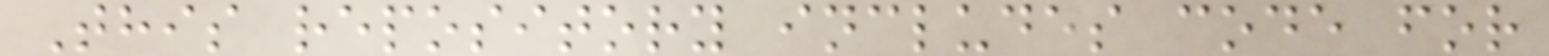This repository includes code for
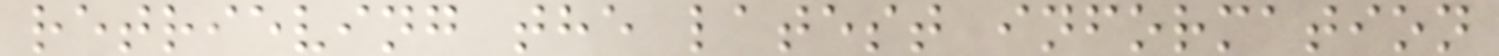retrieving the latest information
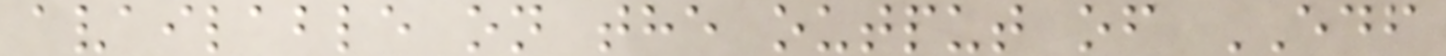available on the output of EDF
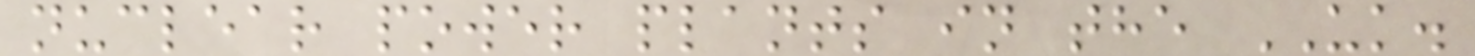nuclear power plants in the UK.
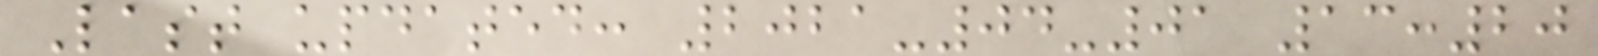Last updated: 2021-04-01 13:20
